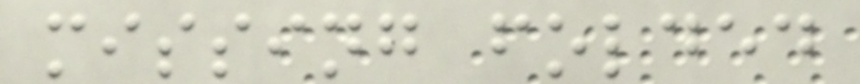missing folded
